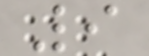9
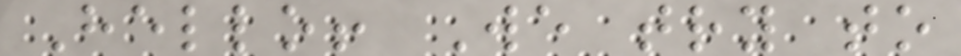Hello! We try to
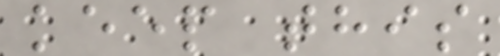keep this
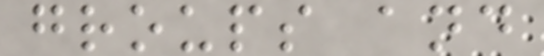groups and
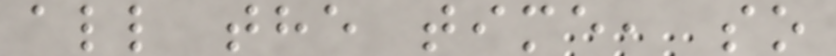all the time, so
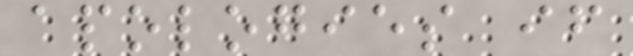apologies if
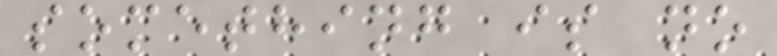something is no
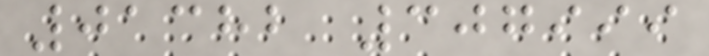01382 307999
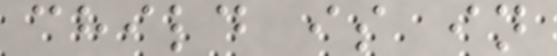child is in
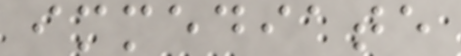immediate
